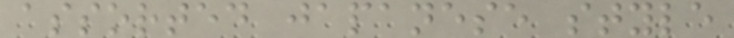assorted japanese style
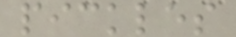pickles
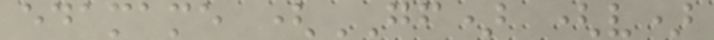edamame (GF) (v)
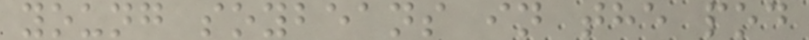young soybeans in the pod
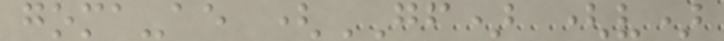goma-ae (GF) (v)
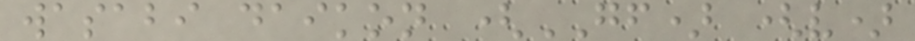wasabi daikon (GF) (v)
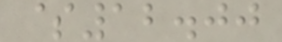$12.00
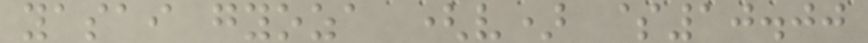yasai gyoza (v) $10.00
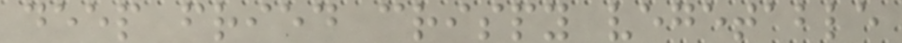deep fried crispy vegetable
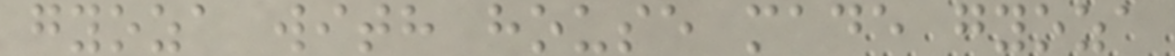gyoza with house made gyoza
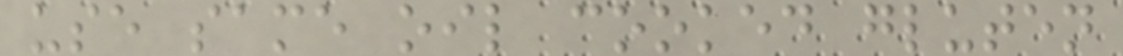use same oil cooked gluten
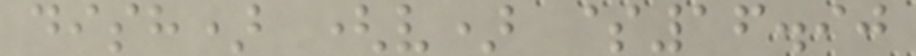dish) (v) $16.90
